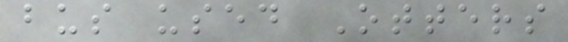bus used Otters
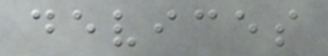devices
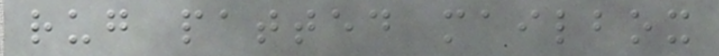rug patted mailbox
